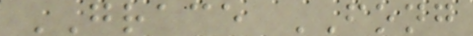GRACE FONG
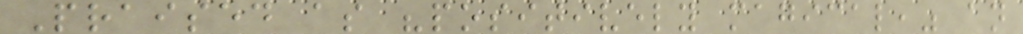Praised as "positively magical," an
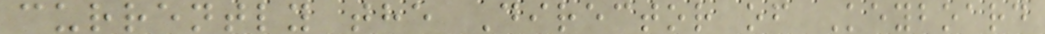currently the Director of Keyboard
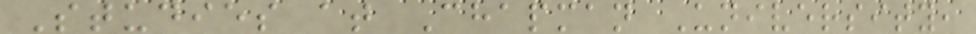Studies at Chapman University,
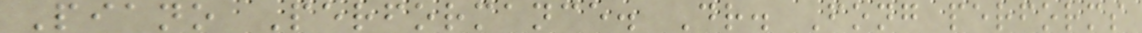Piano Performance. Dr. Fong performs
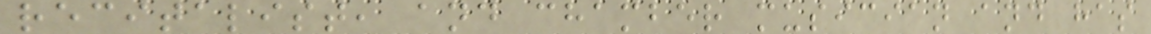recitalist, and chamber musician and has
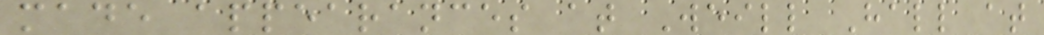made appearances at Weill Hall at
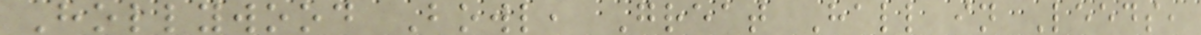Hollywood Bowl, Great Hall in Leeds,
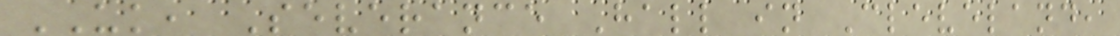UK, Severance Hall in Cleveland,
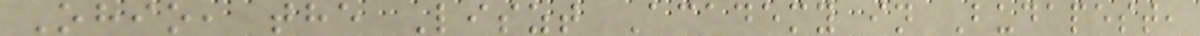Ohio, the Liszt Academy in Budapest,
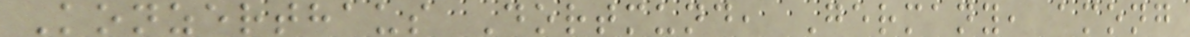Konzerthaus Dortmund, Germany, among
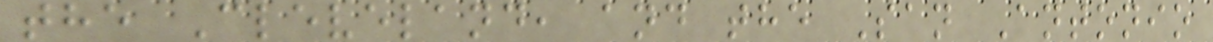the Cleveland, and the San Antonio
